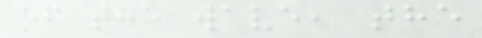of the wave, the
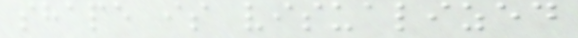shape is visualized
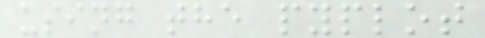using the pyplot
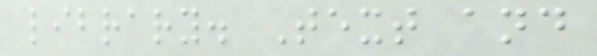library. Text and
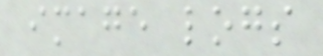image logs
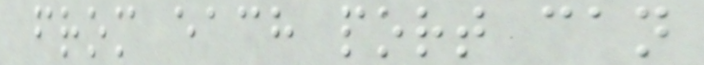from each port can
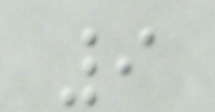9
